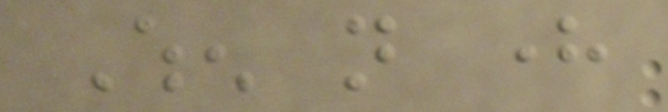When not here
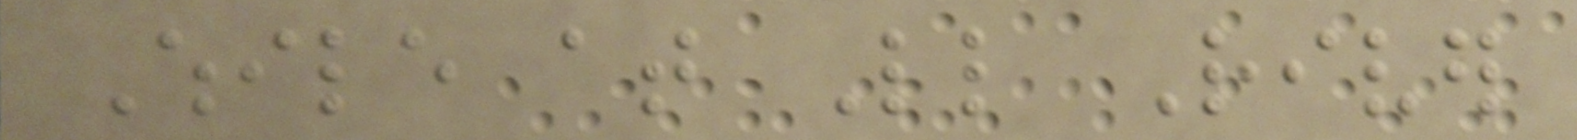While at Little River
